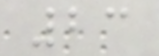23
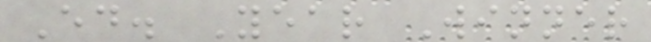Ed. Year Winner
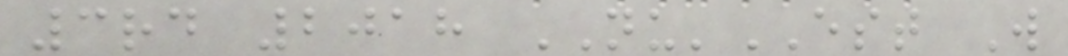3rd 2018 NU'EST W
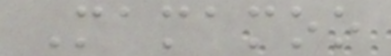Mamamoo
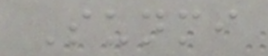Sunmi
